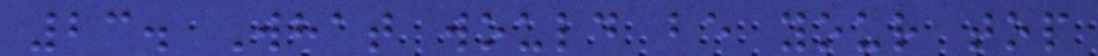23. What would be your top
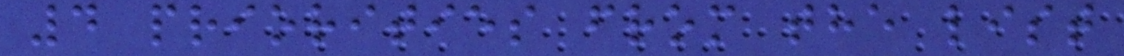4 priorities from the list
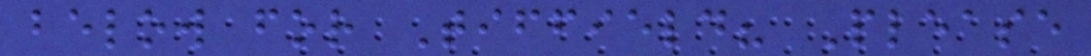below for Tiffield? Please
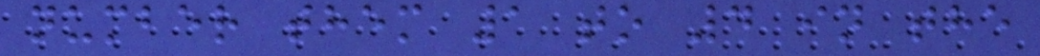number them 1 to 4 in the
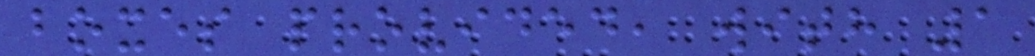boxes provided, with 1
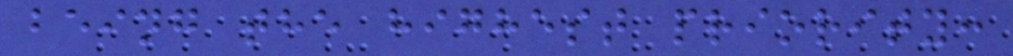being the highest priority:
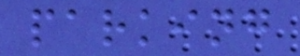parking
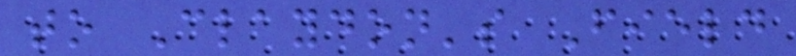to Claydon's Field
